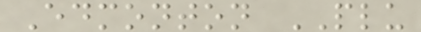Edmonton PLU
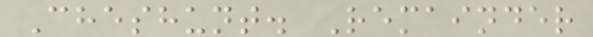Cheshunt. Remainder
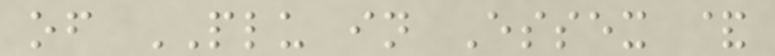of PLU in Essex &
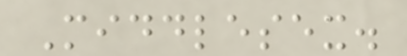Middlesex.
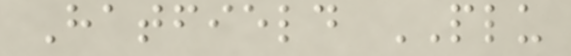Hatfield PLU
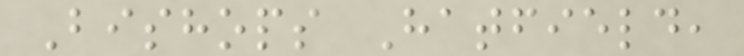Bishops Hatfield,
